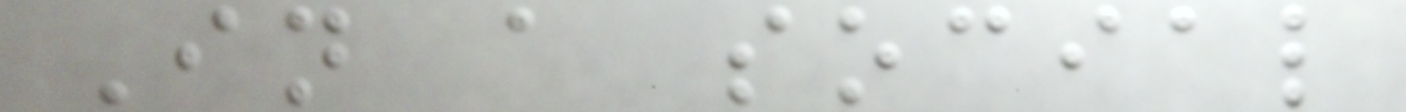In a social
